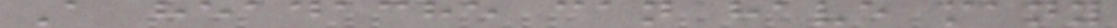A headache can have many
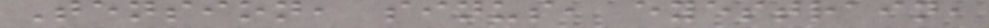Tension, sinus, eyestrain,
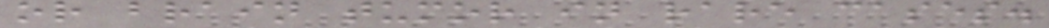or brain tumor in rare cases.
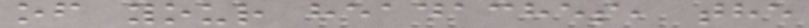of your headaches, the
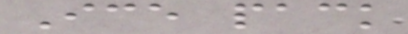Ice pack
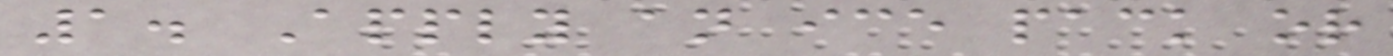1. Apply an ice pack or
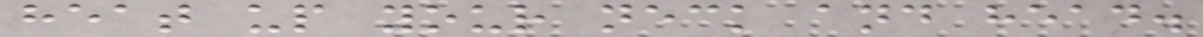heat up your neck and head.
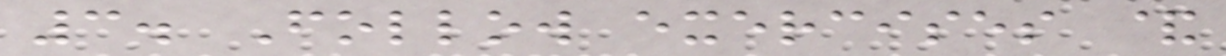3. Follow exercises &
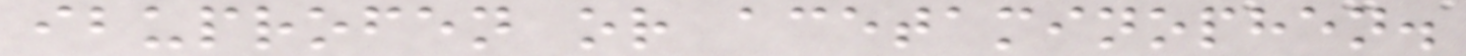ibuprofen or acetaminophen.
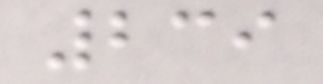239
